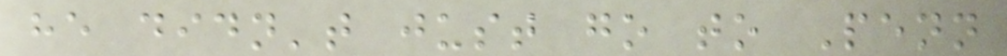he didn't just go to Penn
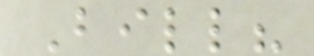Bill?
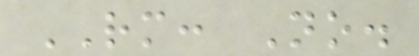RM: No.
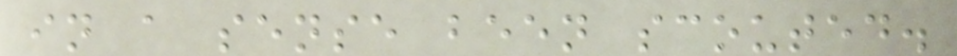in a sense been scouted.
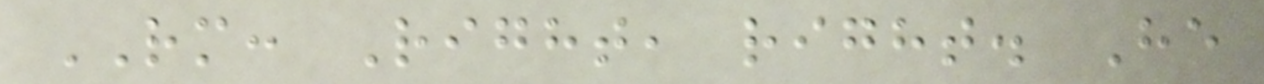RM: Right, right. He
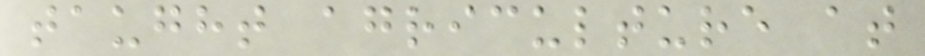taught agriculture at
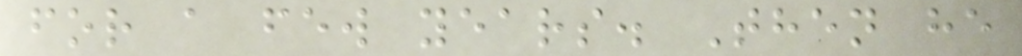for a few years. Then he
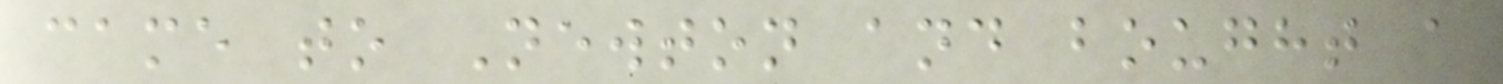came to Newton and bought a
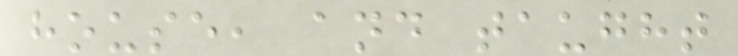house, and taught
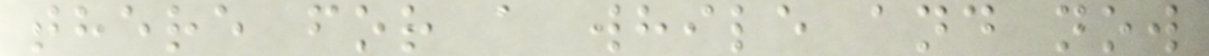there for a while and now
